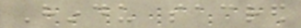Hindu sacred
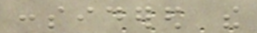considered the
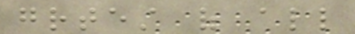greatest of all
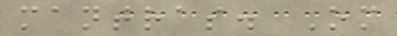mantras. Om
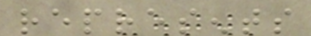represents
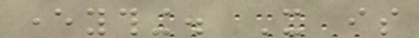everything. It is
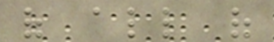of all of
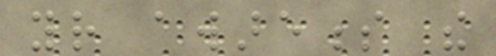your awareness the
